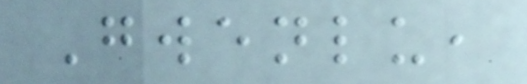Gwenlu,
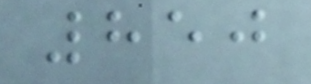850
